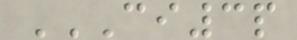CI3P
